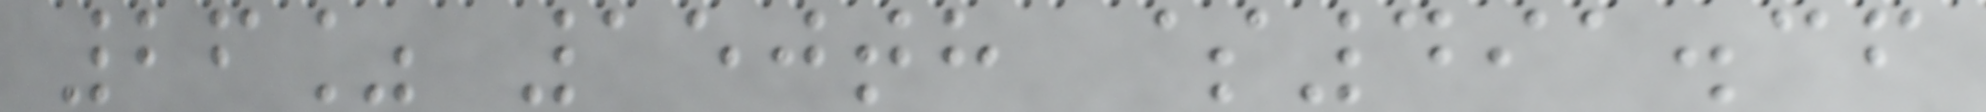26% 150th $491.36
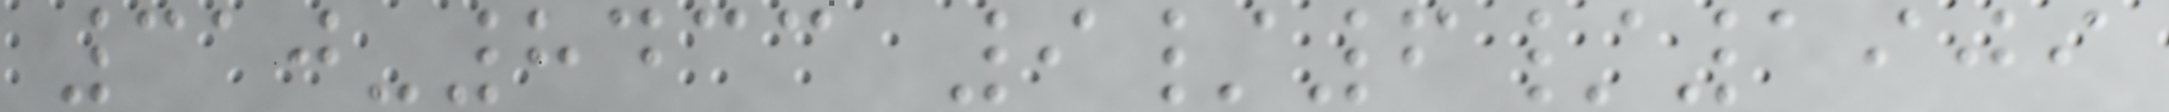310-8433 9/6/1909
